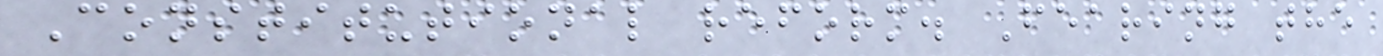Constitutional reform. Fearing the
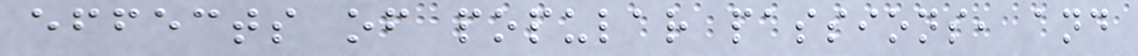effects of popular passions, and
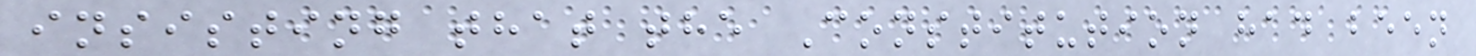insisting that the Constitution had been
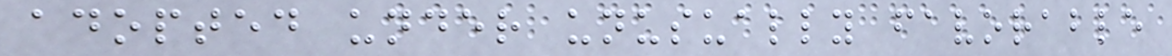adopted under unusually favorable
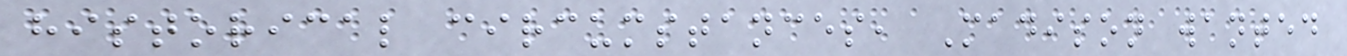historical circumstances, Madison wanted
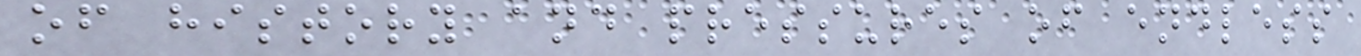of history and pressures of endless
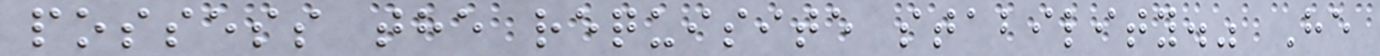possess the requisite stability." He
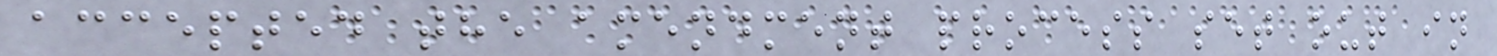accepted the amendment process set out in
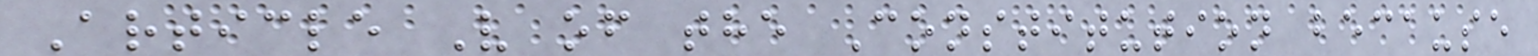Article V of the Constitution because
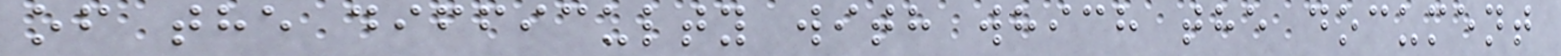of the difficulty with which the document
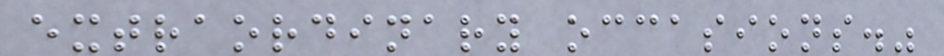extraordinary occasions."
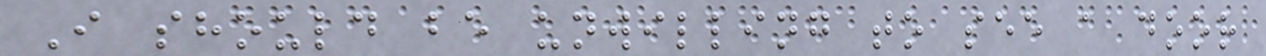I should be unwilling to see a door
